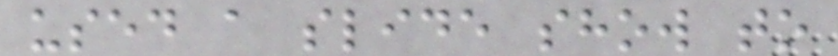used a slide show to
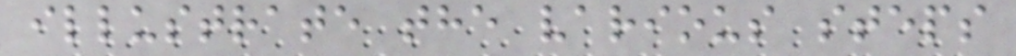illustrate the various steps
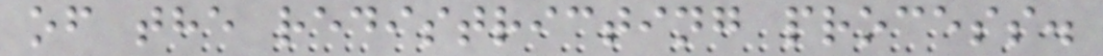of the redistricting process.
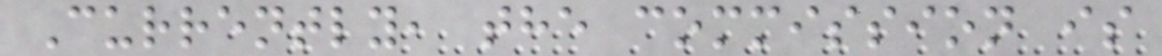Currently, the commission is
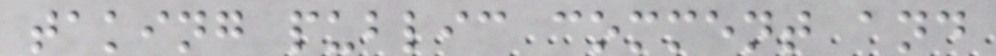taking public comment and
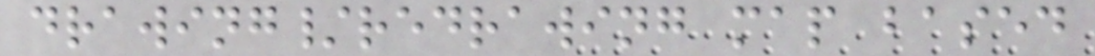drawing/redrawing map based
